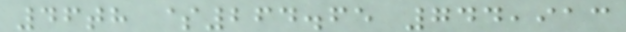46th $264.65 744,913
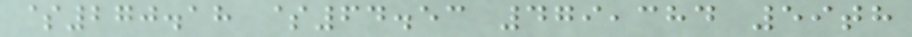$270.18 $64.53 479,384 59th
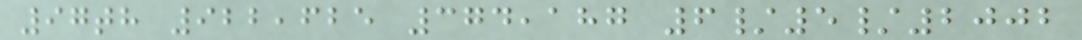97th 922,625 374,187 6/5/2002
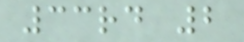33rd 2
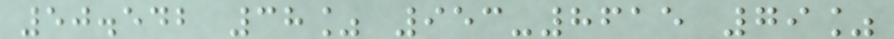50.542 38% 953-8615 79%
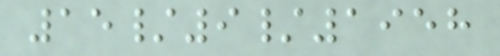15/9/1958
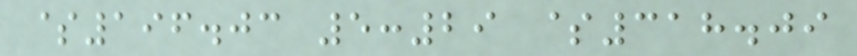$196.03 5:29 $318.09
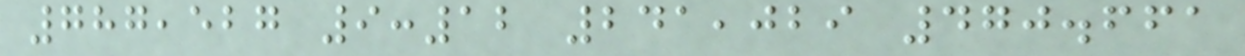787,527 9:12 241,029 470.661
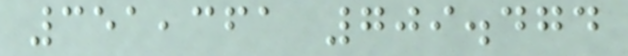351,361 709.474
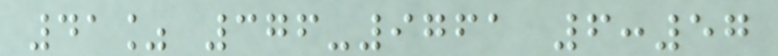41% 376-9761 6:57
